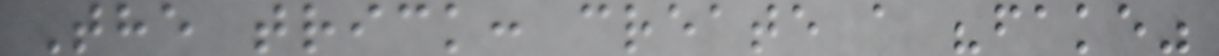The trick: create a "fake"
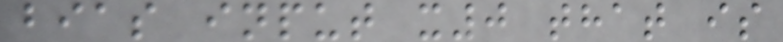bias input x0 that is
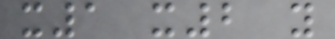x1 x2 y
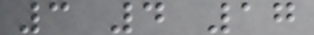3 4 17
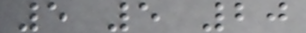5 5 20
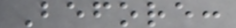Before:
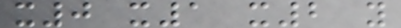x0 x1 x2 y
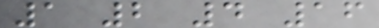1 2 4 16
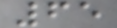65
